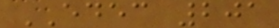EDEC 201
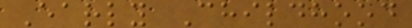Early Childhood
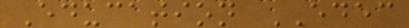Education EDEC
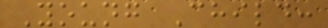Young Child:
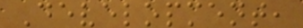Development,
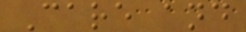Care and
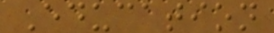Education
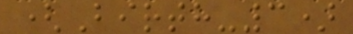(Birth-3)
